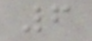6
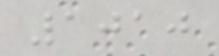1010
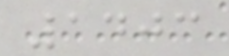1403
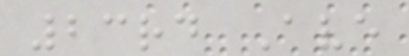23rd Ave
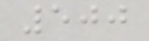500
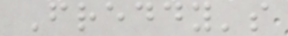Freddy's
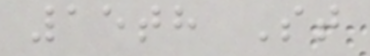15th St
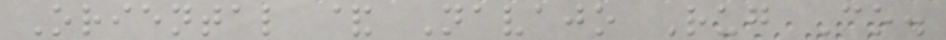Oriental & Navajo Rug Co.
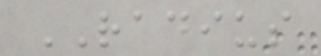RADIUS
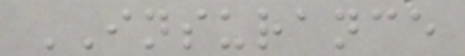INSURANCE
